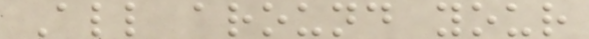All around your
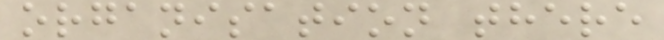organisation there
